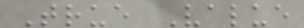True Value
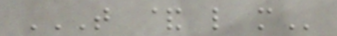T & L M
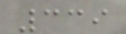339
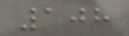108
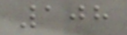108
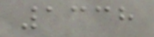1338
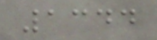1344
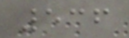536
